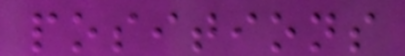positions
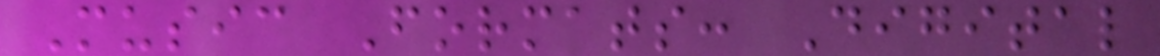Music Formats: Digital
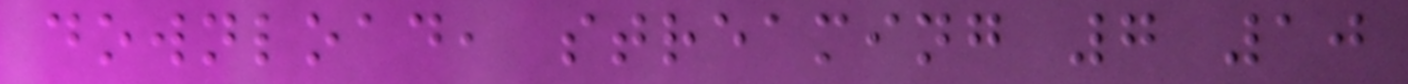download, streaming 7 10
